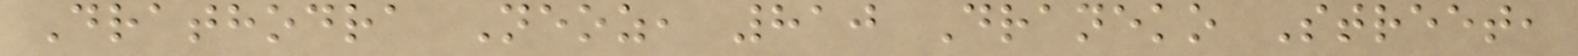Drathodra Neoz, 810 Draneko Street,
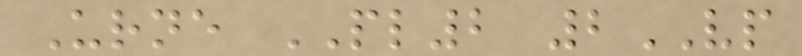Urne PL2 2VP
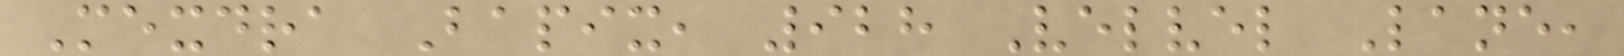Mexdra Bapix, 928 Velvel Lane,
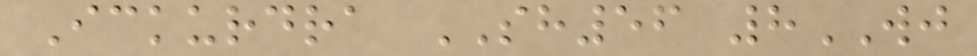Ickurdra SH56 8WJ
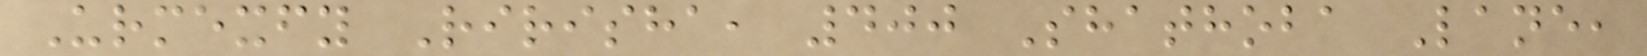Urmexfy Ririsha, 400 Shathoba Lane,
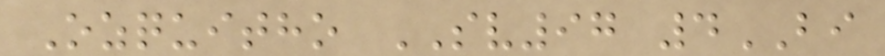Ozquitho SV97 4BI
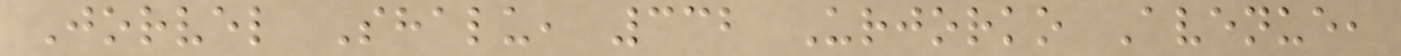Jorvel Shalu, 332 Urjorko Avenue,
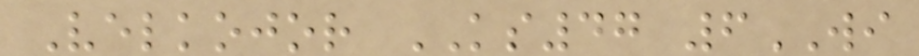Velkojor KS47 6WI
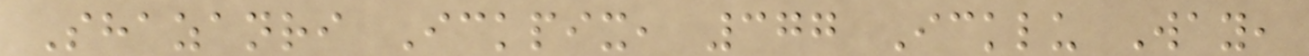Shazanri Ickpix, 377 Icklu Way,
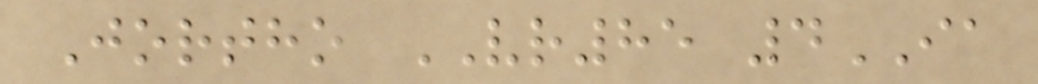Jortho VR85 4IA
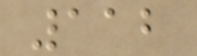112
